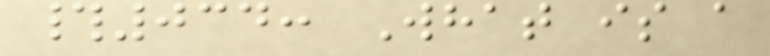#034: What is a
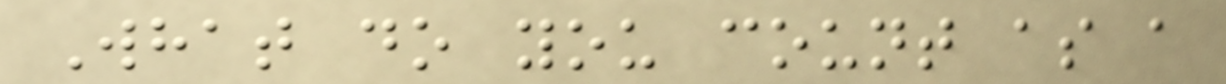What do you count as a
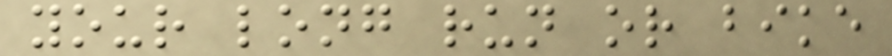your long run or bike
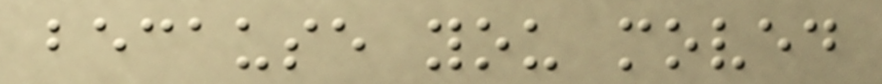because you moved
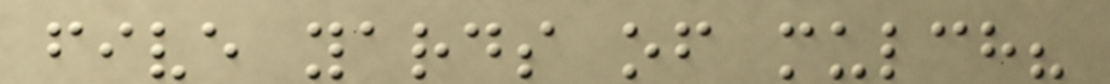five yards of mulch?
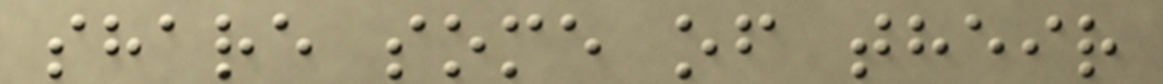share some of their
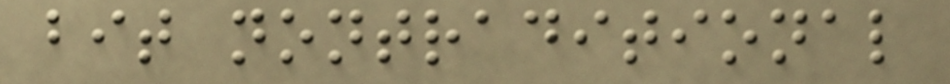bit nontraditional
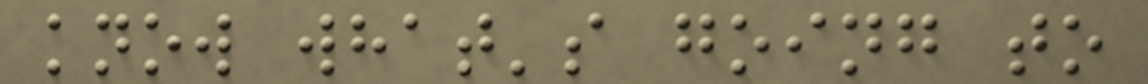know what's going to
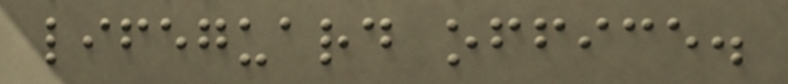lifeguard office.
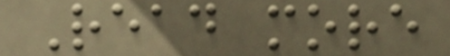Read more
